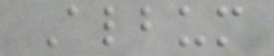Album
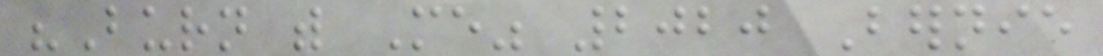"Burn with Me" 2020 Bernie
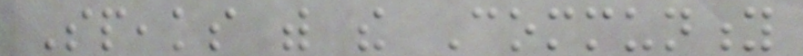Speaks with the Community
